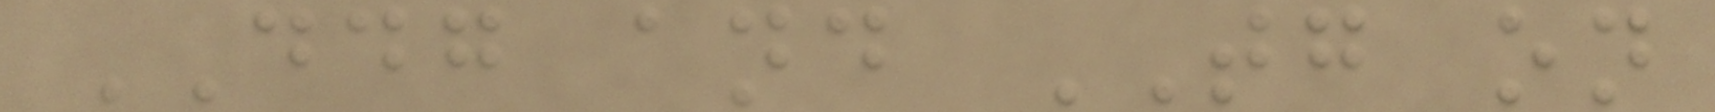DDG and TG on
